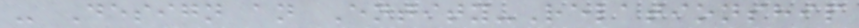- Design an Entity-Relationship
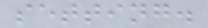setting.
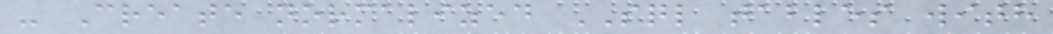- Create normalized SQL tables with
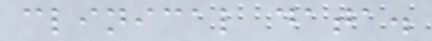clinical data.
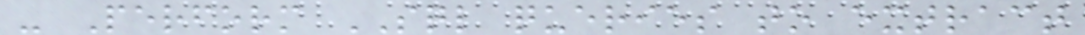- Perform SQL queries to extract
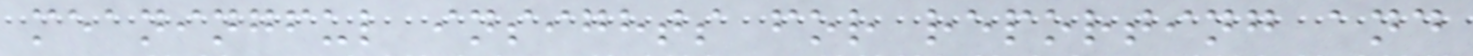meaningful insights for reporting and
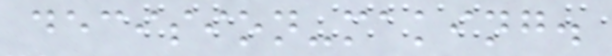decision-making.
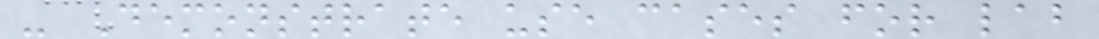- Demonstrate use cases for lab
